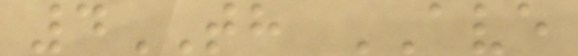4TH AVE
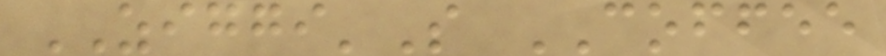ZIGGI'S COFFEE
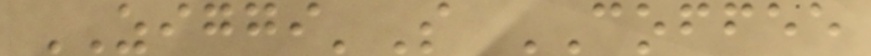ZIGGI'S COFFEE
